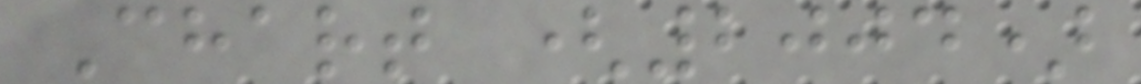Chart (2004)
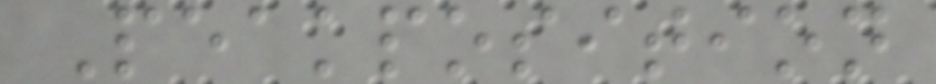Peakposition
